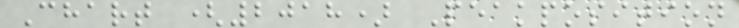Chart (2018) Peakposition
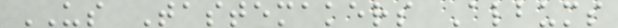US Tastemakers Albums
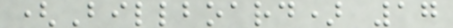(Billboard) 17
